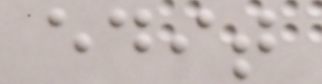edit
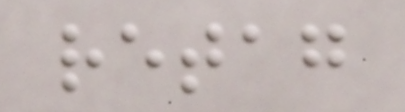retag
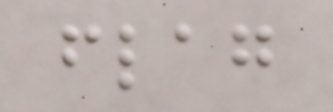flag
